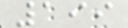199
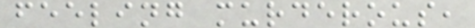feeling murderous,
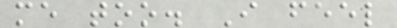me too. I feel
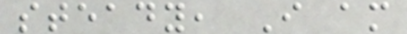steady, I am
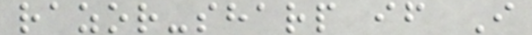razor-sharp if I
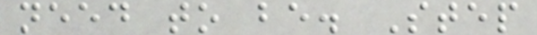need to be. Step
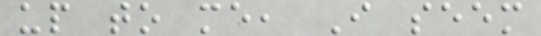up to me, I seem
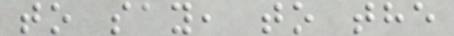to say, to the
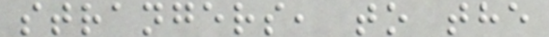strangers, to the
